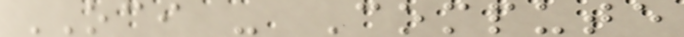OCI - Compute
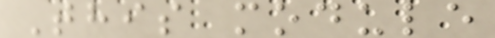This module
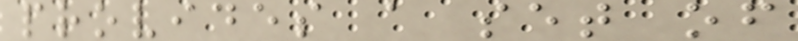provides a set of
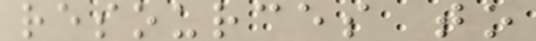resources to
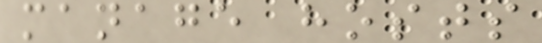manage hosts
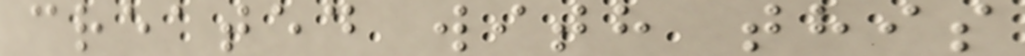created with this
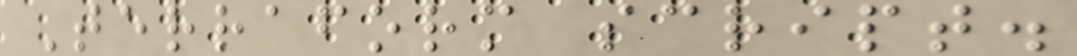Terraform script.
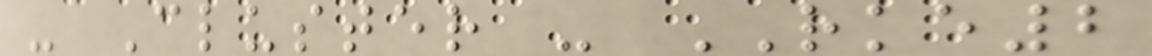- Cluster - RKE2
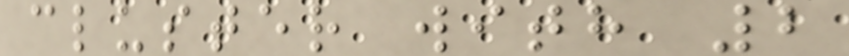cluster with 2
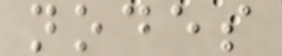nodes
